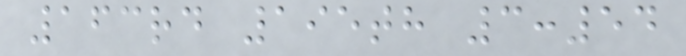163rd 195th 3:54
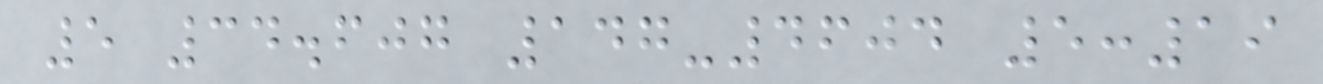5 34.607 147-4604 5:19
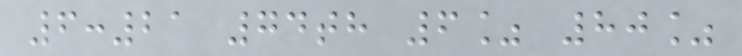6:21 74th 6% 80%
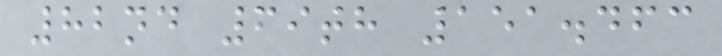82nd 69th 151.463
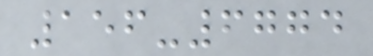156-6774
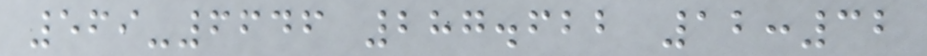569-6646 287.622 12:32
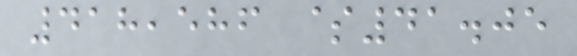418,586 $41.05
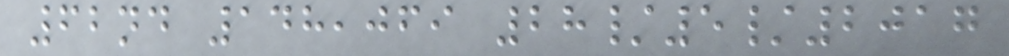62nd 148,069 28/5/2017
